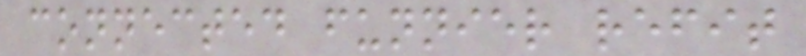connected funnier refit
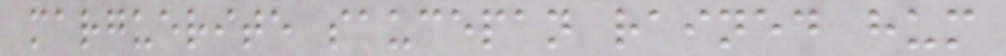marguerite saucepan rained hum
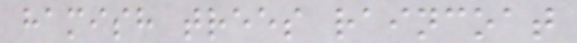hamish trees raincoat
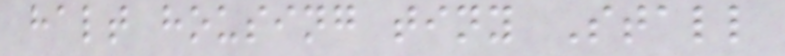halt housing tiny Stall
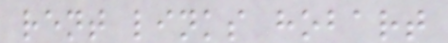rent links hobart
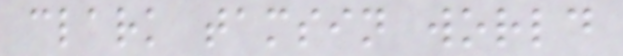clark tamsin world
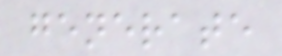generate
